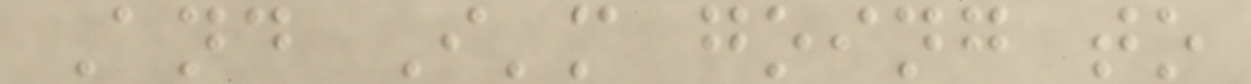And I'm going to
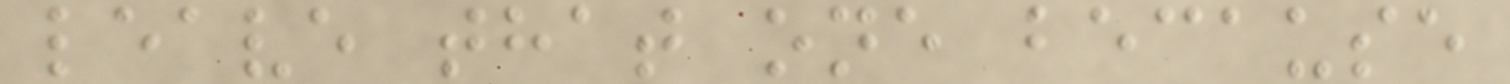leave that one because
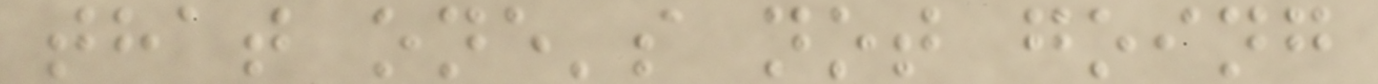that one's not going
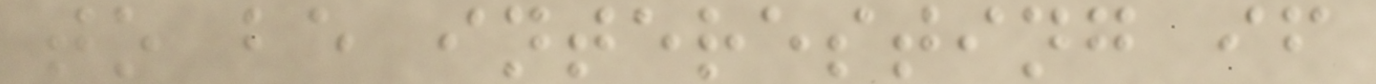to be interesting if
